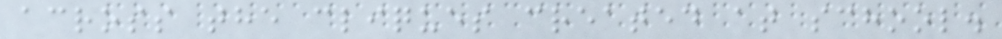across the cliques created at school.
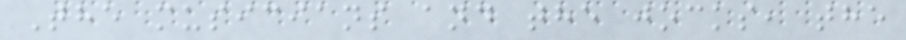The musicians and the jocks, the
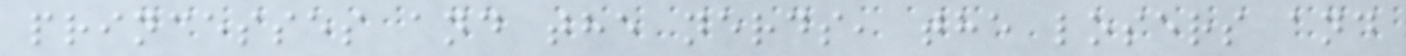princesses and the nerds, the losers and
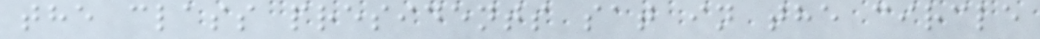the class presidents sat in the circle
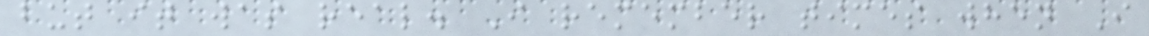but it was real. I remember times when I
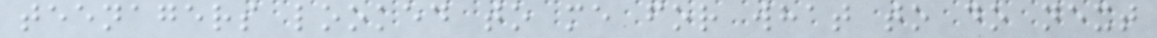teenagers looked to me for what to do next
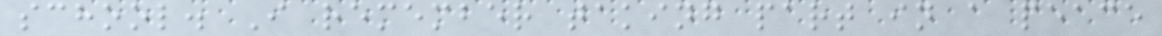school. I remember taking part in a peace
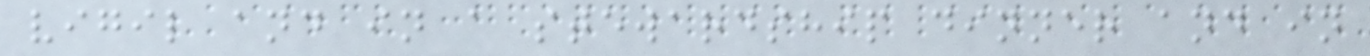vigil and in a stewardship dinner and in
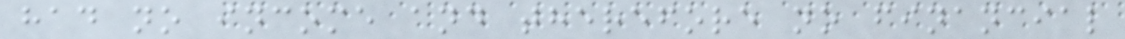had no income and therefore no financial
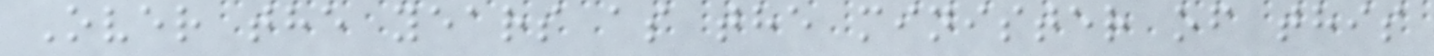Over the years as the minister of this
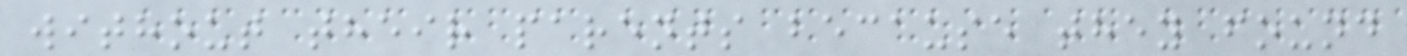without their parents because they found
